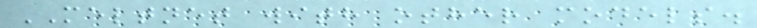MELTNET with other models.
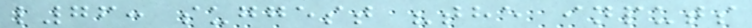l76: suggest "the inputs
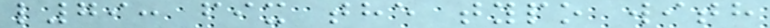l79: fix the typo with
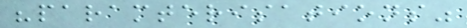"paramterisations"
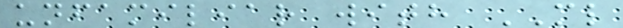unfamiliar with ML
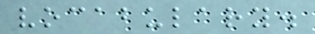vocabulary.
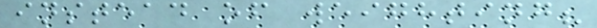instead of weighting?
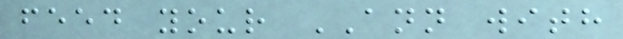feed your ANN with
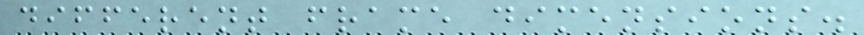different frame dimensions.
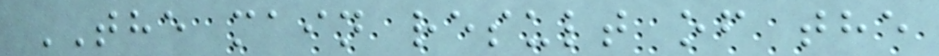THE main result of the
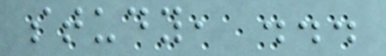study, ...
